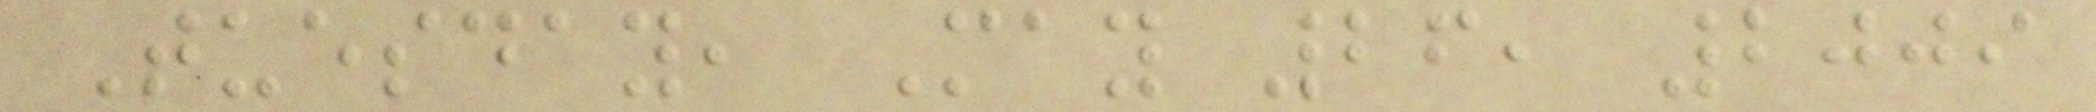Tuesday, May 26, 2009
